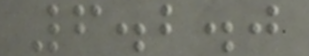6.2.0
